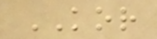KOR
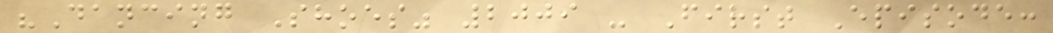"Dancing Shoes" 2009 - First Episode:
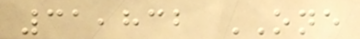31,832 ONE
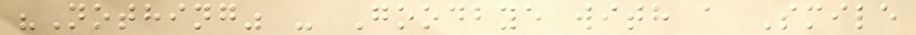"Nothing" - Goodbye with a Smile
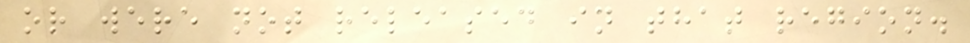or were not released in that region.
